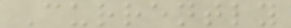Currently
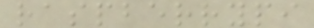raspberrypi
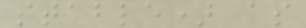stable) as
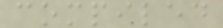compiled
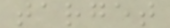target
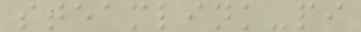steamlink-pi
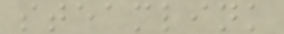steamlink
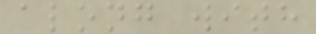along with
